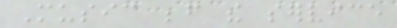Music before the service
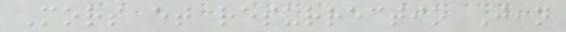Mors et resurrectio Jean
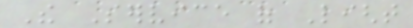The Service of Light
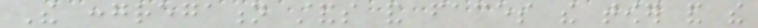The congregation stands and faces the tower and the
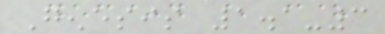Genesis 1.1-3
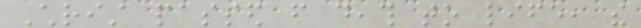Christ passed from death to life, the
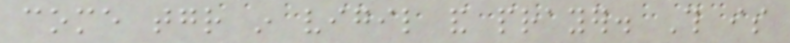come together in vigil and prayer. This is
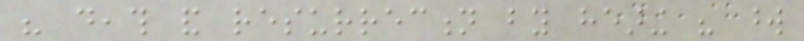his death and resurrection by hearing his word
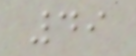49
